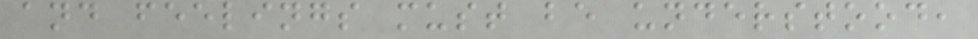and feelings must be understood,
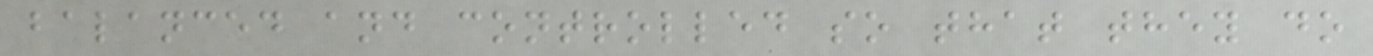balanced and controlled so that they do
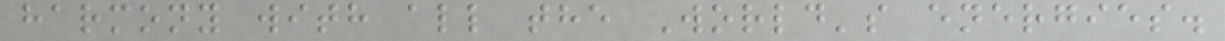harmony with all the World's energies.
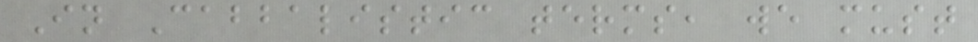In Cabbalistic terms, we must
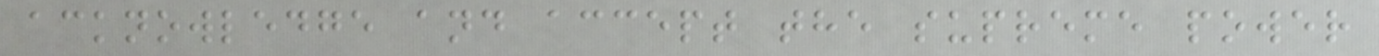acknowledge and accept the supreme power
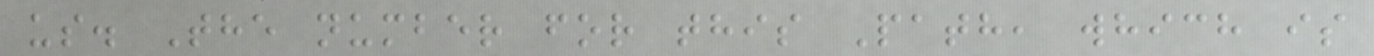us. The number for this Path, which is
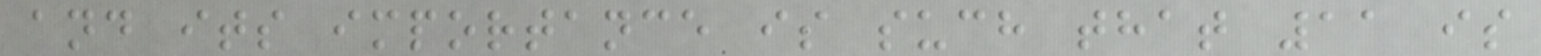and its importance is such that 11 is
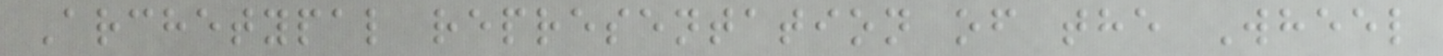Archetypal representation of the Wheel
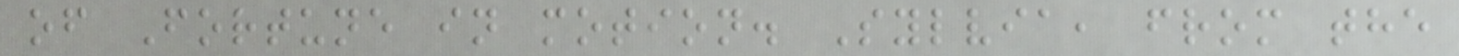of Fortune in motion. Sylvia, from the
